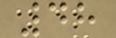48
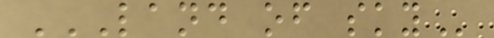LAND OF SKY
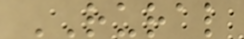RURAL
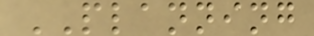PLANNING
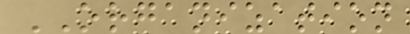ORGANIZATION
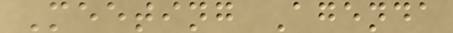Meeting Agenda
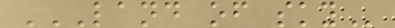LAND OF SKY
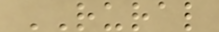RURAL
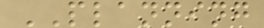PLANNING
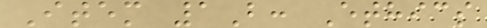Item 1B: Ethics
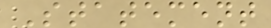Statement
